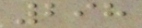298
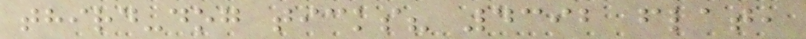third-dog ticks? 4392 flat,
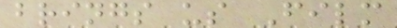brings us Film
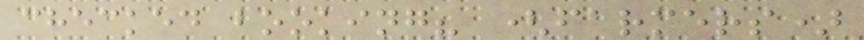checked booking? (farmers)
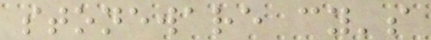stoneware cy's
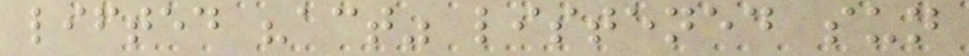lifted "act" listened sun
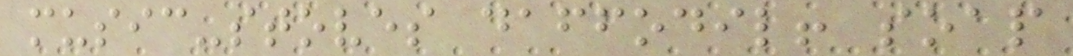music-stoves daffodil! soap
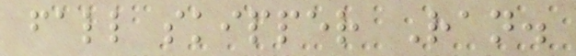fall skipper Ran.
